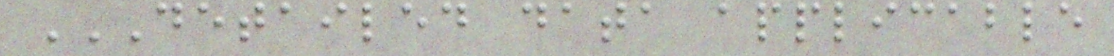DETAILED DATA APPLICABLE
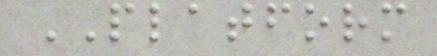PLATFORM
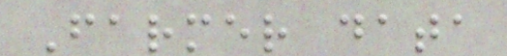Farmer data
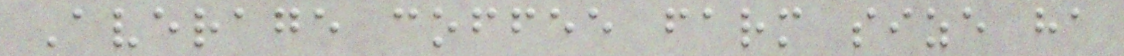Average coffee farm size ha
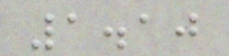1.10
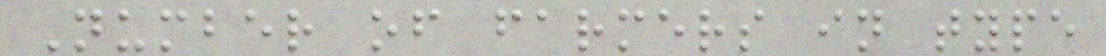Number of farmers in type
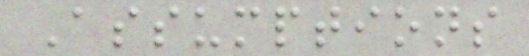Assumptions
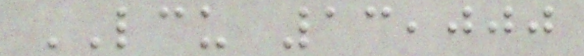LCU 13,000
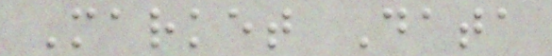Market Data
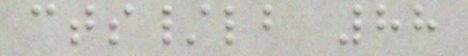cts/lb 88
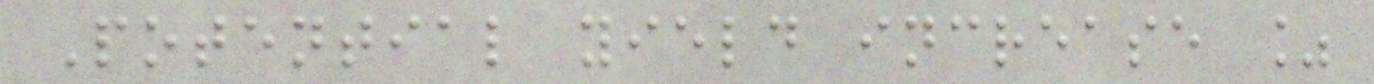Potential yield increase %
